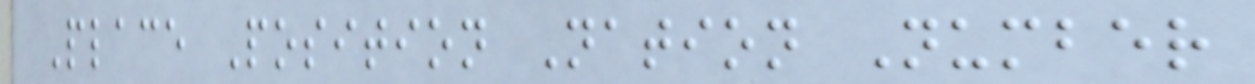Place Position Nation Number
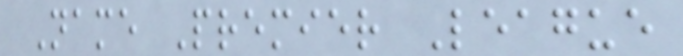Name Premier League
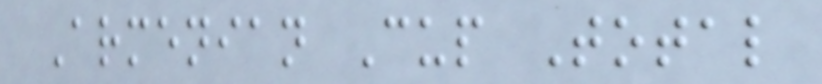Armenian Cup Total
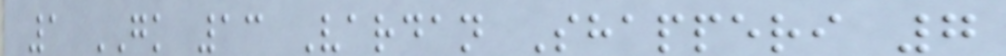1 GK 13 Vardan Shapperi 7
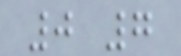0 7
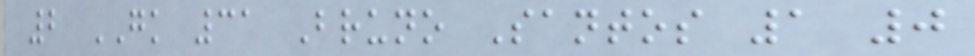2 GK 31 Bruno Santos 1 0
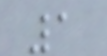1
